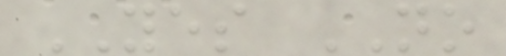YES NO
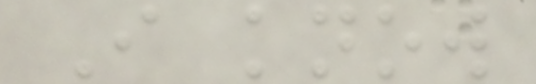I know
